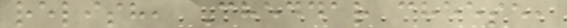relish, Cheddar cheese,
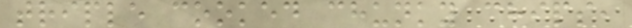triple cooked chunky chips,
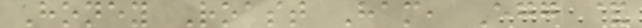Honey Roast Ham, Egg &
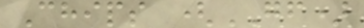Chips (GF)
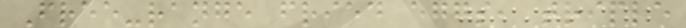Free-range fried eggs, triple
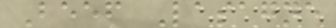Beef Lasagne
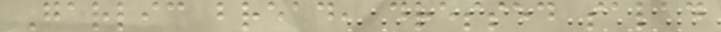Garlic bread, dressed salad
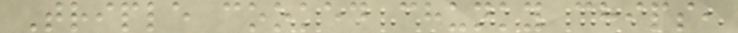Triple cooked chunky chips,
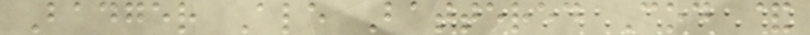Badger Ale Battered Cod &
